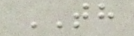TH
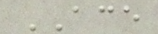ACE
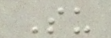Su
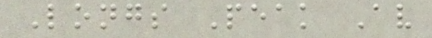Longs Peak Av
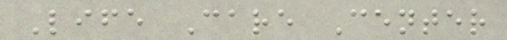Life Care Center
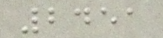2451
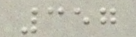357
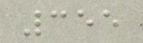355
